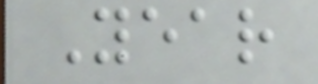Year
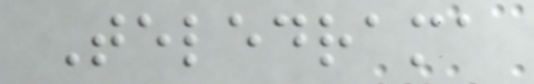Teledrama
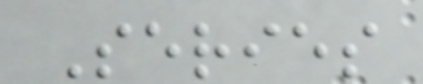Series
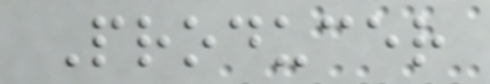Producer
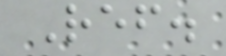Ref.
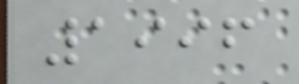1996
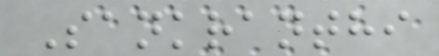Sankranthi
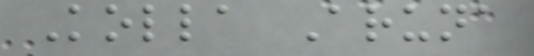Kolla Aruna
